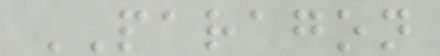PARAGON
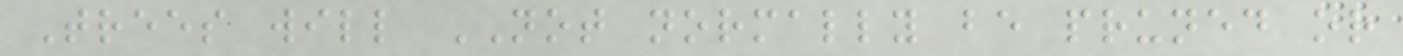Trees will NOT normally be pruned or
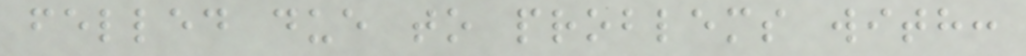felled due to problems with:
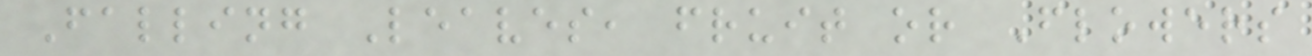Falling Leaves, fruit or Flowers
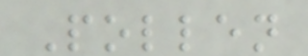Pollen
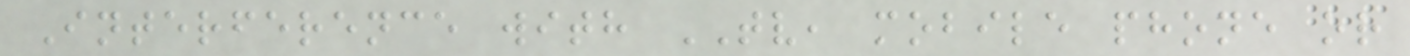Interference with TV, mobile phone or
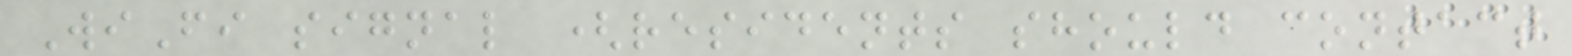WiFi signal (residents should contact
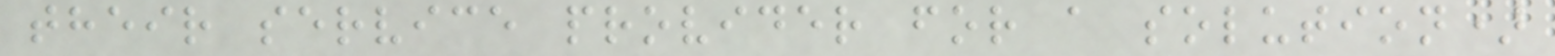their service provider for a solution)
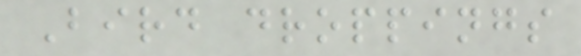Bird droppings
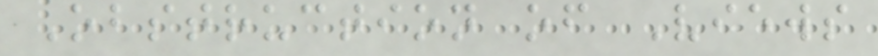Obstruction of Views
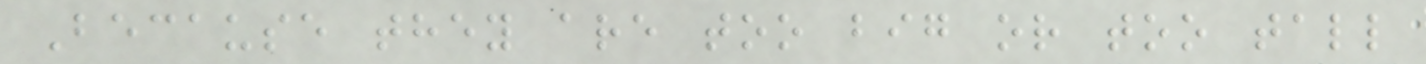Because they are too big or too tall
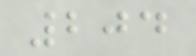204
